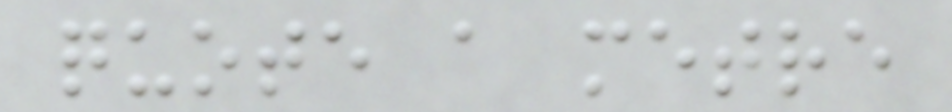quote a metre
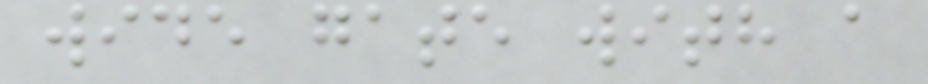wide gate with a
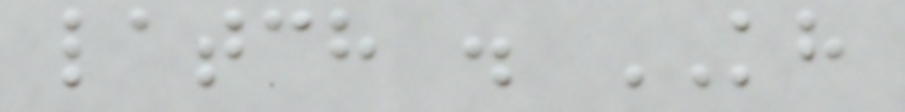latch . KH
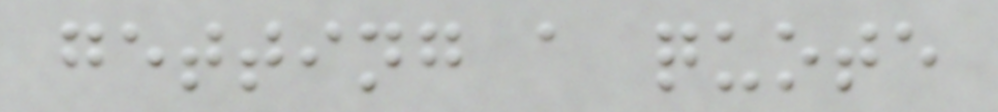getting a quote
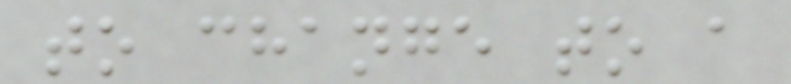to change to a
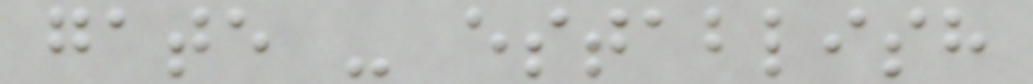gate - establish
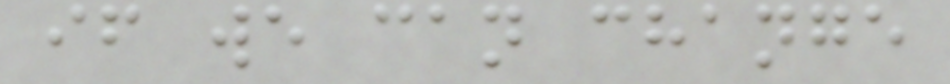if we can change
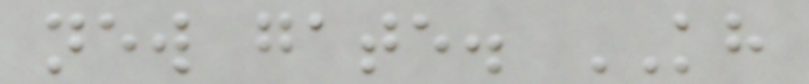new gate. KH
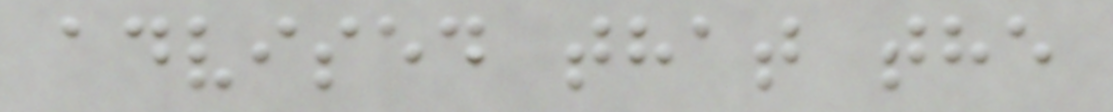advised that the
